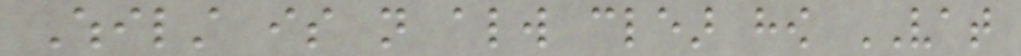Whilst is not always clear how VAT
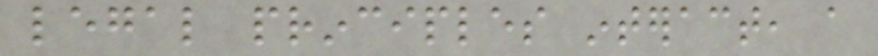legal principles interact, a
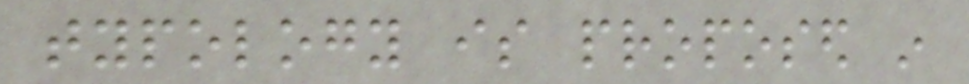typology is proposed in
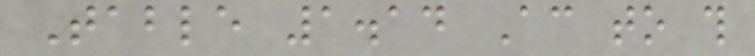Table 1.14 According to this
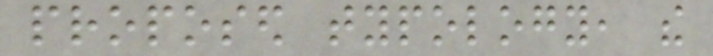proposed typology, the
